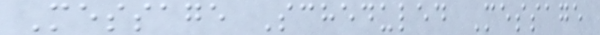Message Scheduled Message
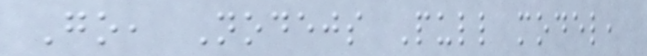Go, Nodejs Pull model,
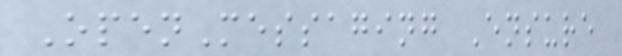OpenMessaging Ensure
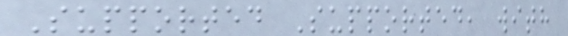Supported Supported, with
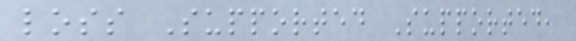loss Supported Supported,
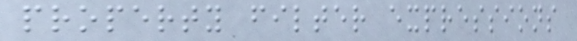property filter expressions
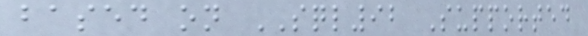based on SQL92 Supported
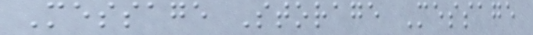Message Storage Message
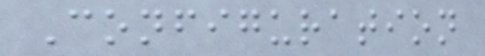Configuration
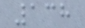138
